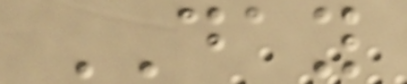DAY
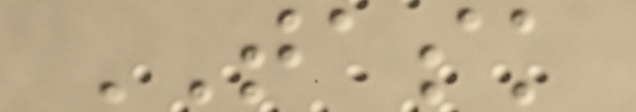TASK
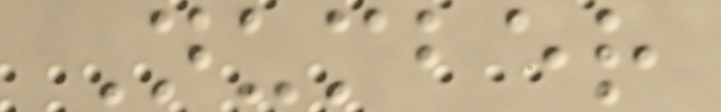Number
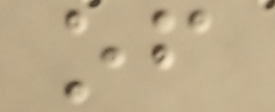of
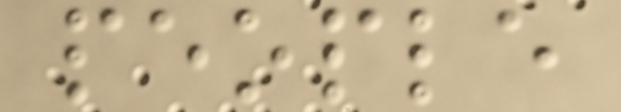people
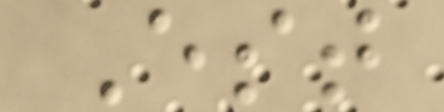Est
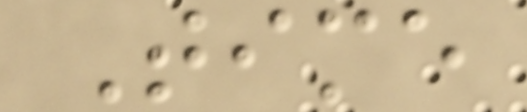Time
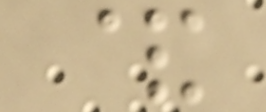&
